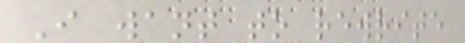I want to rewrite
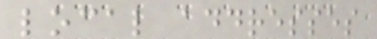local addresses
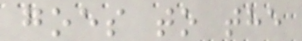goes to the
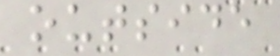outside
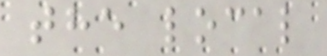the local
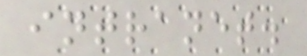intranet.
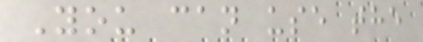You can use the
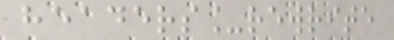headers_rewrite
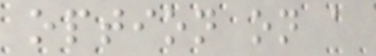option on a
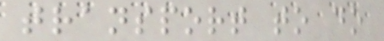transport to do
